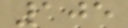105
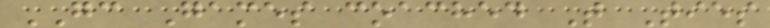GC Games coached T Ties
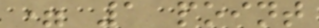= 1 point
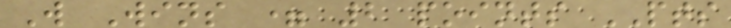W Wins = 2 points PTS
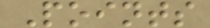Points
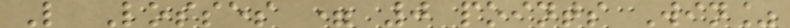L Losses = 0 points Win%
